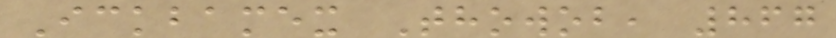Ickbamex Thowob, 867
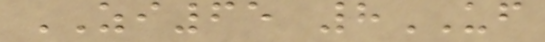ZI65 8UF
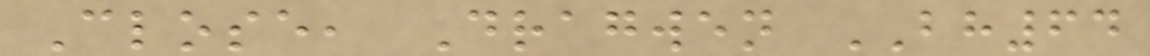Close, Dragwen BH64
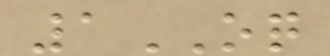1OQ
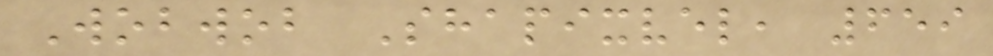Wobwob Shapixvel, 659
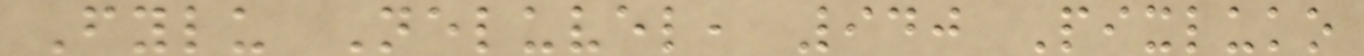Fylu Neluvel, 940 Pixluko
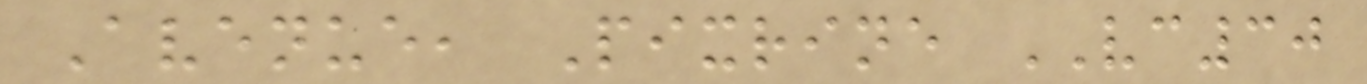Avenue, Pixrine VC30
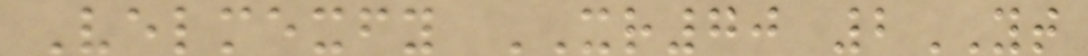Velmexfy XR70 2YT
